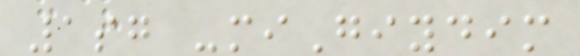1sg -miGiydim
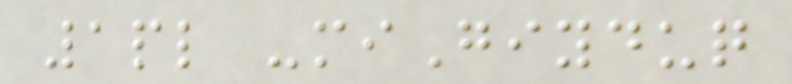1pl -miGiyduq
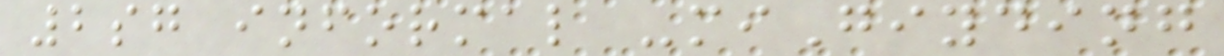2sg informal -miGiyding
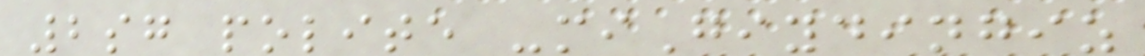2sg polite -miGiydingiz
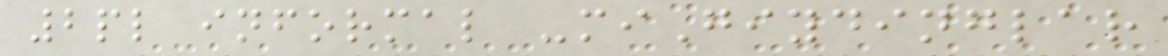2pl informal -miGiydinglar
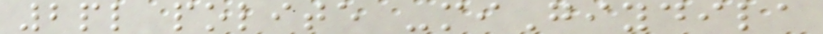2pl polite -miGiydila
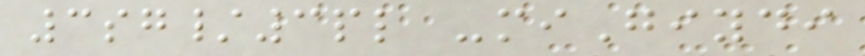3sg/3pl -miGiydi
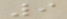9
